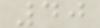40
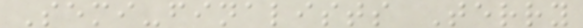Semi-finalists Terry
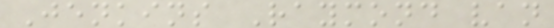Jenkins Raymond van
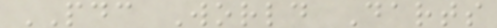PDC World Darts
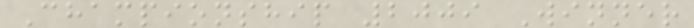Championship 2009 Winner
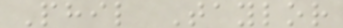Phil Taylor
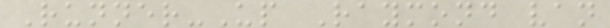Runner-Up Raymond van
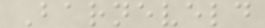Barneveld
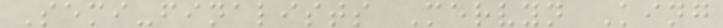Semi-finalists Mervyn King
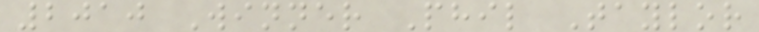2010 Winner Phil Taylor
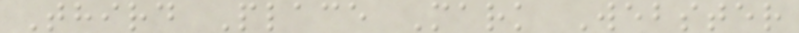Third Place Mark Webster
